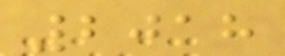2018
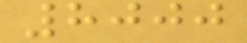8000
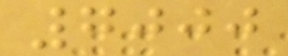7000
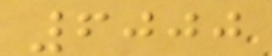6000
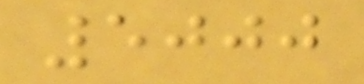5000
